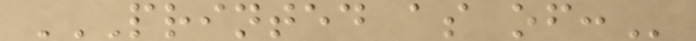PRINTED AS OF:
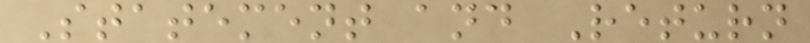Statement and Return
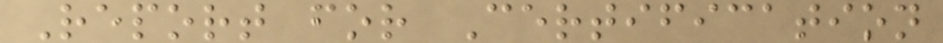Report for Certification
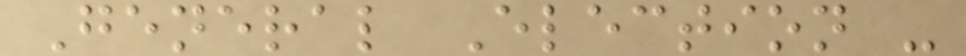General Election -
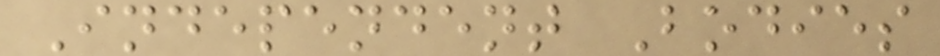Independent Bodies
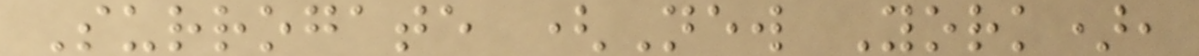Surrogate (New York),
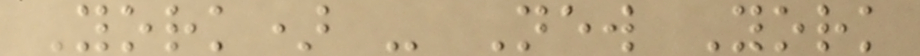York) - New York
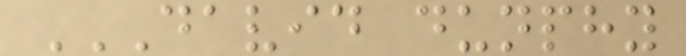DAVID DUNPHY
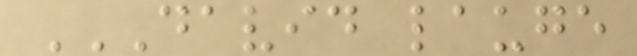DAVID LAUGE
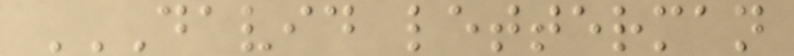DAVID LETTERMAN
